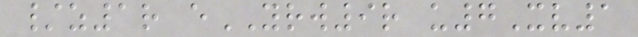/z1r eYRW9r u7Xv1
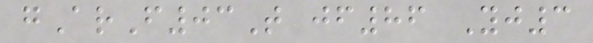gArF03T jf86 Yj3
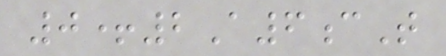0+2A6cT
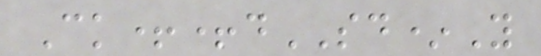Ck++dSD*Y
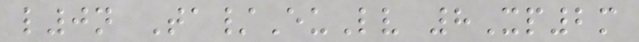l0n Ta/EuLv 8Xp2m
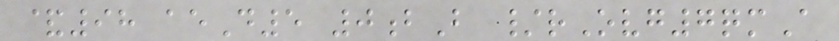&98 aeD5 0bB /rOvg7qmA
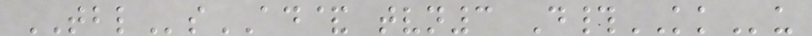TBLsAD& tvn3 D#KKu
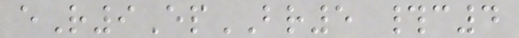eR9EpBR5 #c4
